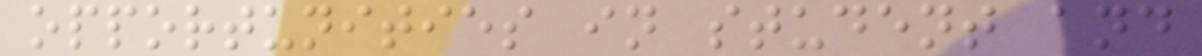opportunities in student and
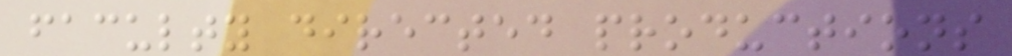faculty directed productions
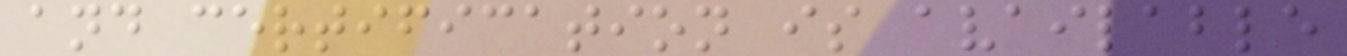and certification is available
